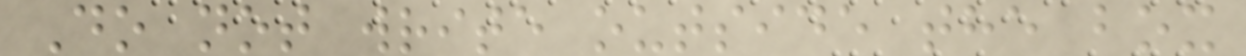Do not write outside the box
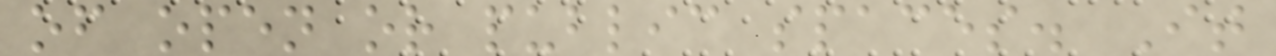of open or public spaces. It
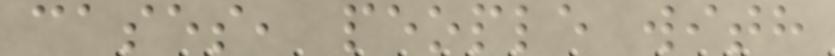cases, people with
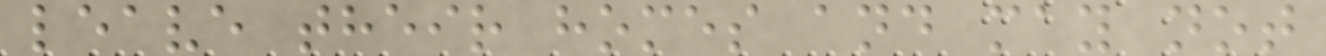leave their homes and may not
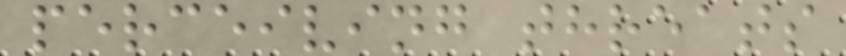perceiving threats
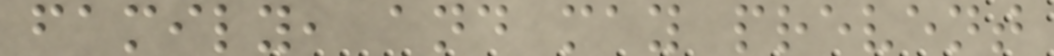family, and may prevent
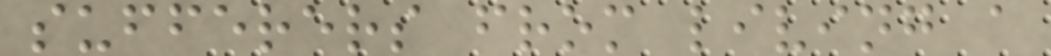sufferers from living a
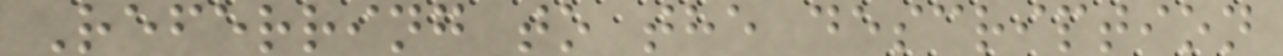Referring to the description
